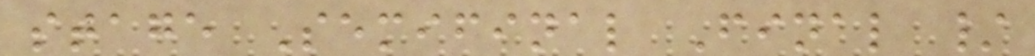stage Semifinal Final /
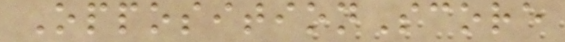OppositionScore
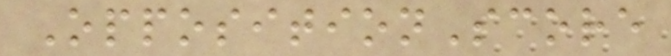OppositionScore
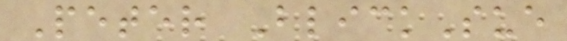Peter BlickSue
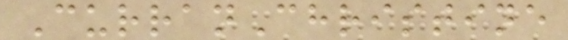CurranChristine
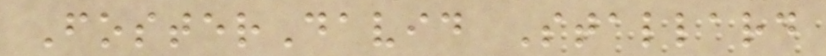FosterDavid Stallard
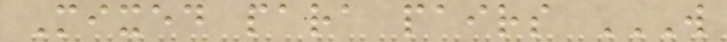Mixed para pairs W
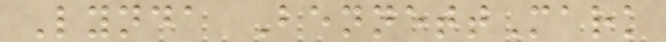Lynda BennettMark
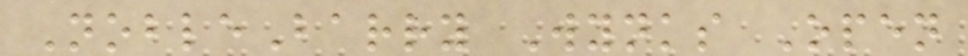NobleBarry Wynks Open
